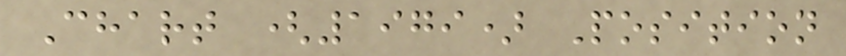Chart (1979) Position
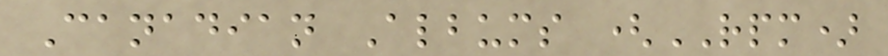Canadian Albums (RPM)
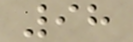98
